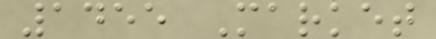1455 Market
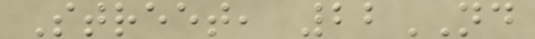Street, 22ND
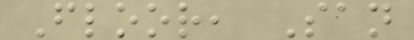Floor, San
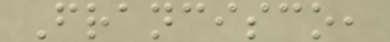Francisco,
